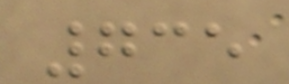735
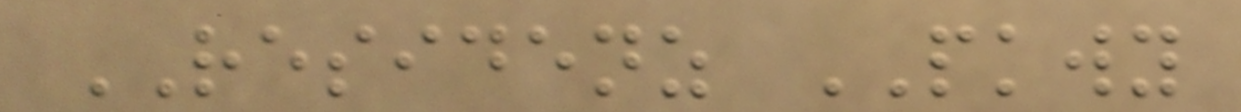RESIDENZ PKWY
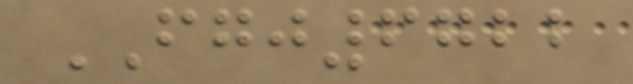FGJ6722
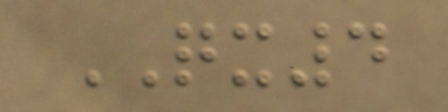QX4
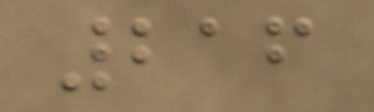216
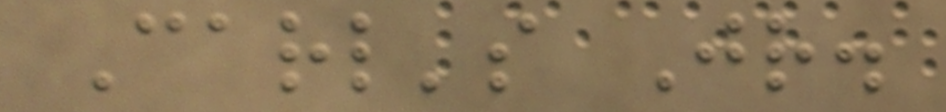Carl's Jr.
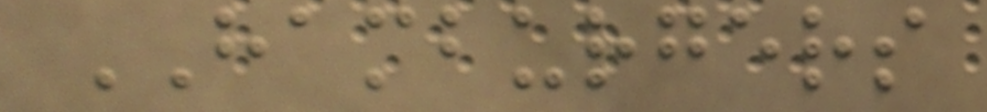HAMBURGERS
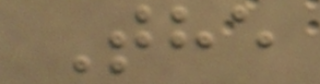The
